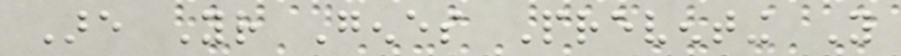Are Your Genes Preventing You
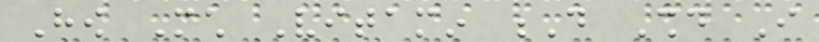How Much Vitamin D Should I
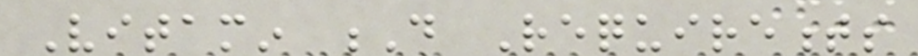Vitamin D Requirements
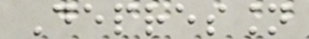Depression
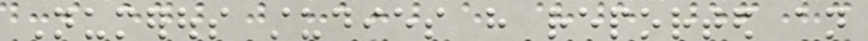Numerous studies have reported an
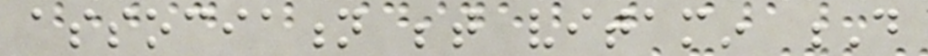association between vitamin D
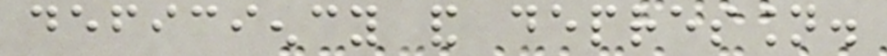deficiency and depression.
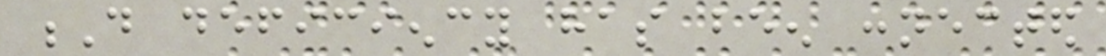D deficiency has been connected
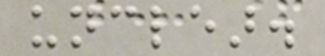unclear.
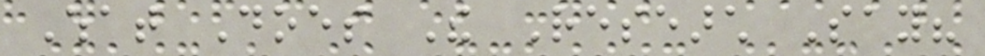What Does The Research Say?
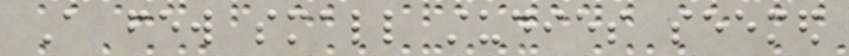A few small studies seemed
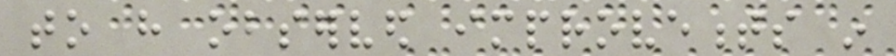to have observed improvements in
